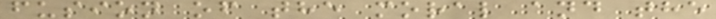fusion of the moral and the
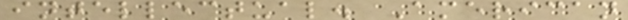intellectual. American
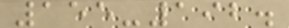155-192.
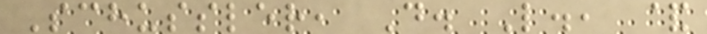Schussler, D. L., &
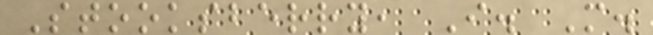Stooksberry, I. M.
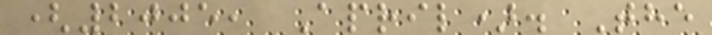(2005, April). The
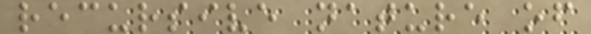recursive nature of
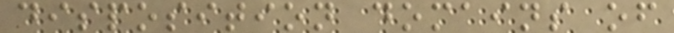disposition domains of
